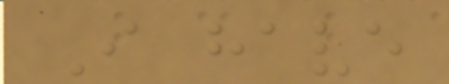I have
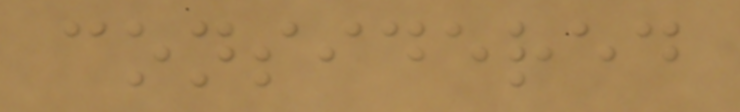considered
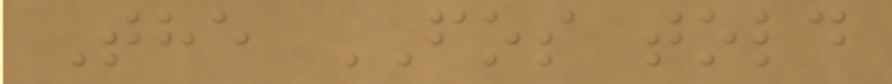The FOS told
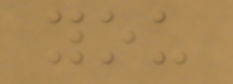you
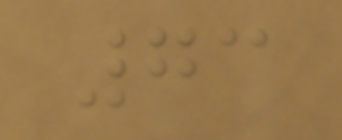73
